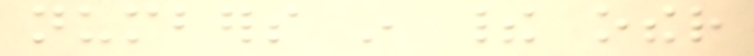numbers in their other
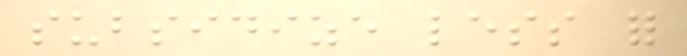subsidize less for
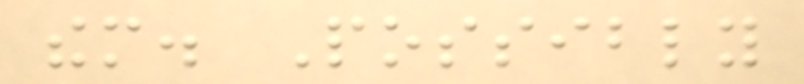them. Possibly
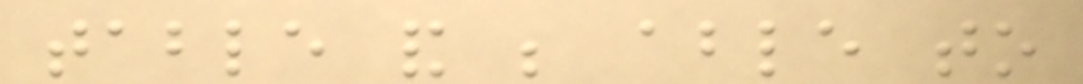table and be able to
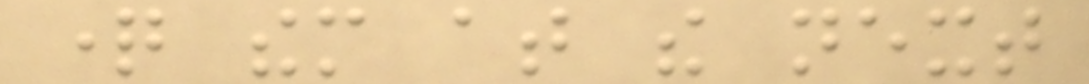question them at the next
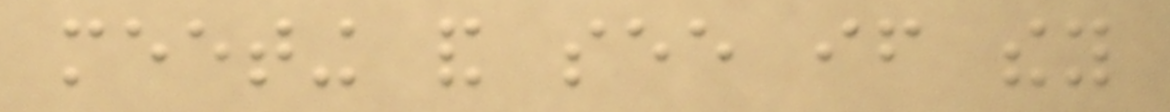meeting and see if they
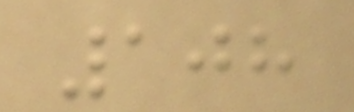108
